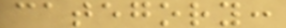category:
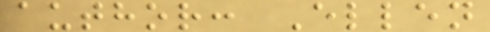author: Ellen
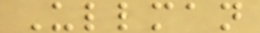Ullman
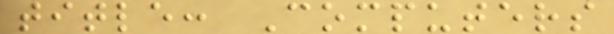title: Computers
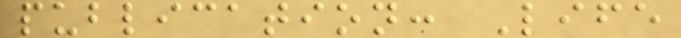publication: Life
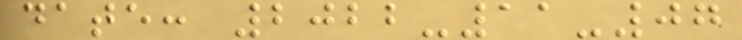date: 2022-11-07
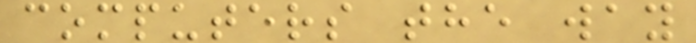computers the way
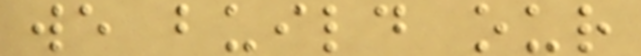we build our
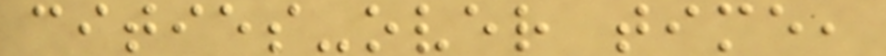cities-over time,
